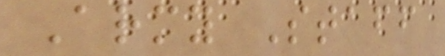Army Staff
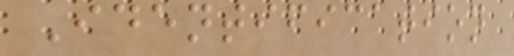Identification
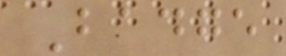Badge
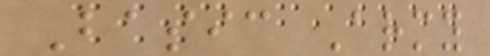Basic Army
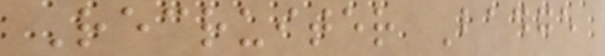Recruiter Badge
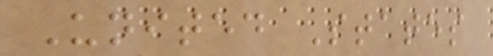United States
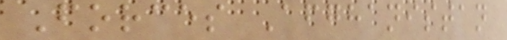Forces Afghanistan
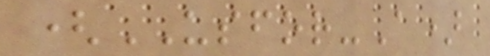(USFOR-A)
